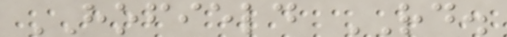HOFIELD RD.
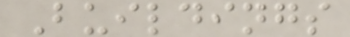Buildings
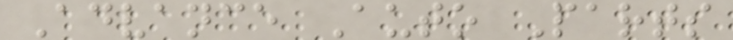Advance Auto Parts
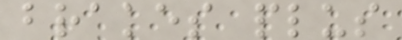brakes plus
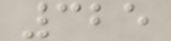325
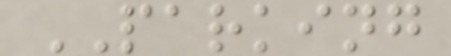PARKING
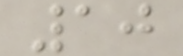10
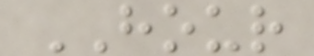HOUR
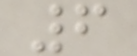6
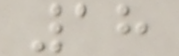18
